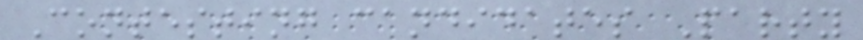Contesting candidates Party
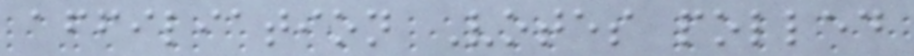affiliation Votes polled
